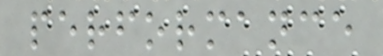performance
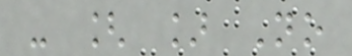- [ ] No
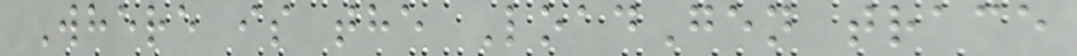Where is the LoadGen trace
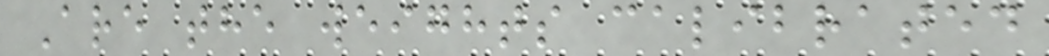Are the weights calibrated
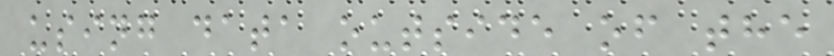using data outside of the
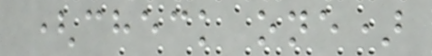(check one)
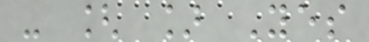- [ ] Yes
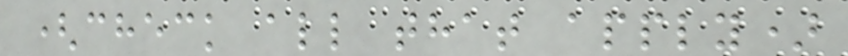(check all that apply)
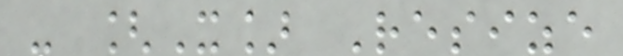- [X] Resize
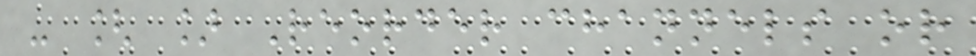- [ ] Reorder channels or
